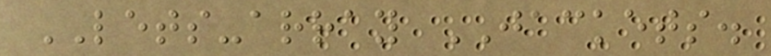LETS-array JACKETS.
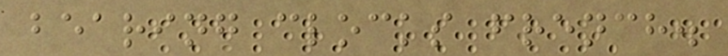bearing clocks french.
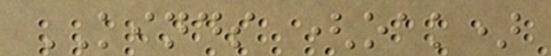KINDS (oak)
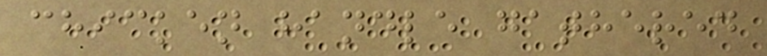chicken handle gathered
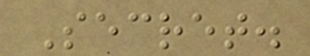Secret.
